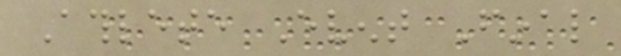Athlete Event Final
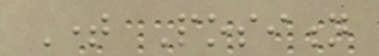Time Position
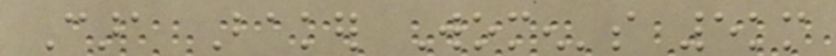Cara Baker Women's 5km
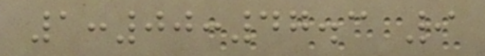1:00:47.3 9
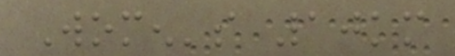Women's 10km
